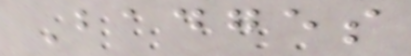Badges
